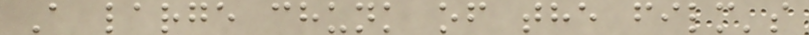A large chunk of the film's
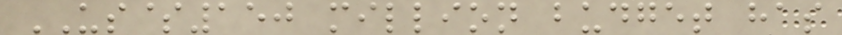US$150 million budget has
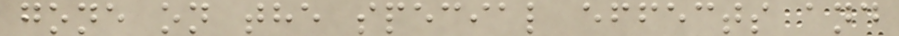gone on the special effects and
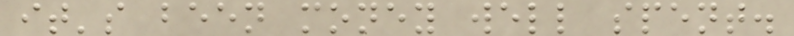it's been money well spent.
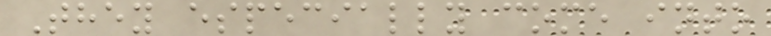They especially come into
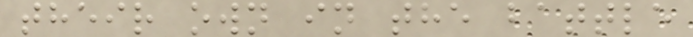their own in the battle
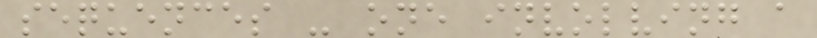sequences - one involving a
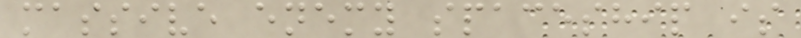massive enemy spaceship is
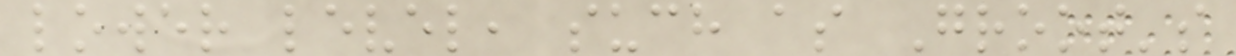lower level, such as Groot's
